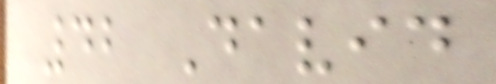42 David
